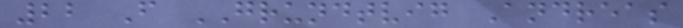22 F GRUNDTVIG Andreas
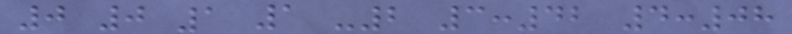0 0 1 1 -2 3:42 4:08
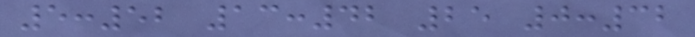5:52 13:42 25 0:32
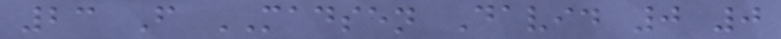23 F MADSEN David 0 0
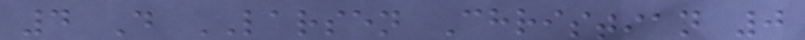4 D LARSEN Christian 0
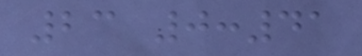23 0:41
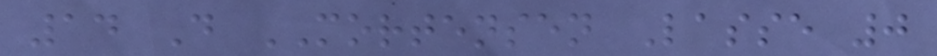14 D MORTENSEN Lasse 0
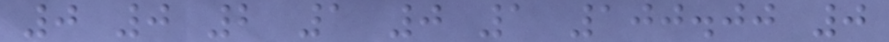0 0 2 1 0 1 100.00 0
